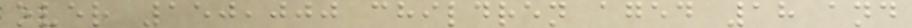over 150,000 children aged 18 and
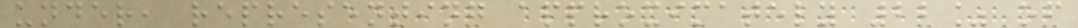under, representing approximately 22% of
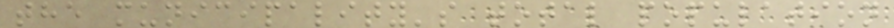the municipality's total population
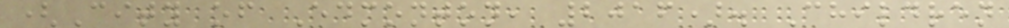(City of Edmonton, 2016). Children
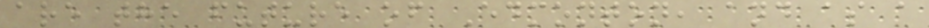are the future of Edmonton, and as a
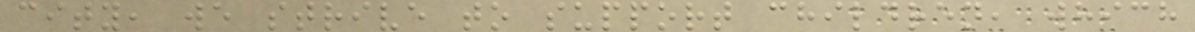city, we strive to support children, which
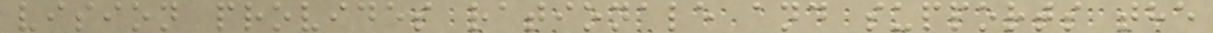vision provides rationale and supports the
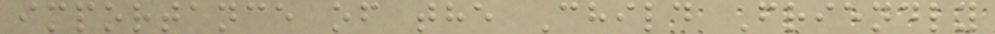importance of the Child Friendly
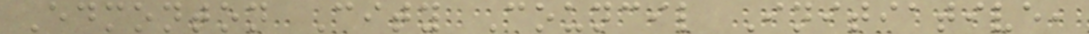Edmonton City Council Initiative,
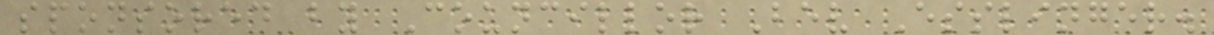sponsored by Councillor Bev Esslinger.
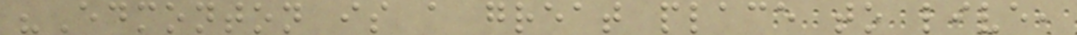"Edmonton is a great place to live,
